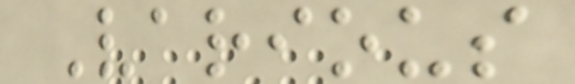Various
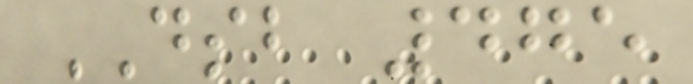DSB 475
